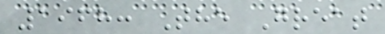1968: The Great
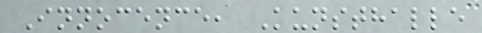Innocence, Kunsthalle
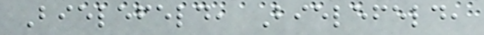Bielefeld, Bielefeld,
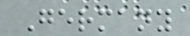Germany
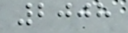2008
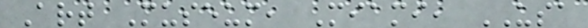Art Museum, Miami, USA
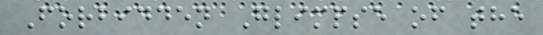Forbidden Glimpse of the
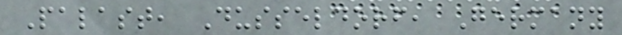Palast, Dusseldorf, Germany
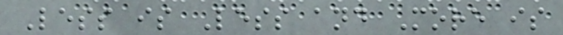Less is Less and More is
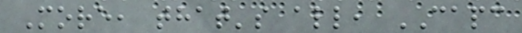More, that's all, CAPC
